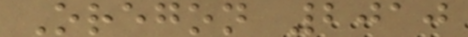Oregon 2010
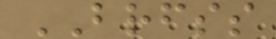BRFSS
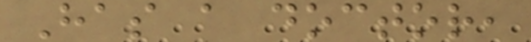Has a doctor,
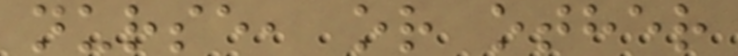nurse, or other
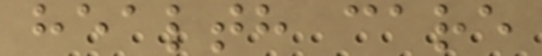health care
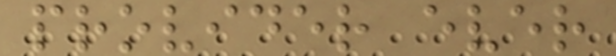provider ever
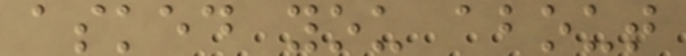asked you about
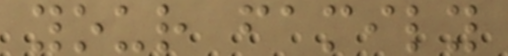your family
